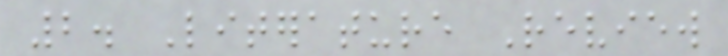2. Literature Review
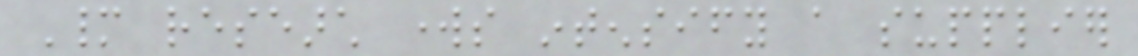Many research works intensify a supplier
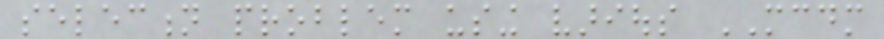selection problem using various MCDM
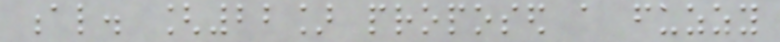al. [22] proposed a fuzzy
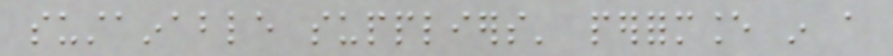sustainable suppliers' performance in a
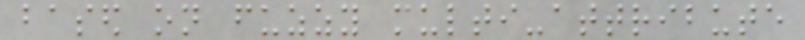based on fuzzy multi-attribute
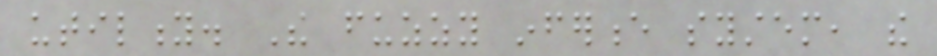utility. The fuzzy inference system, the
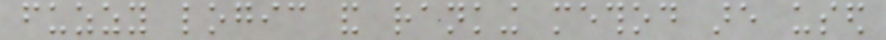fuzzy logic and ranking method are used
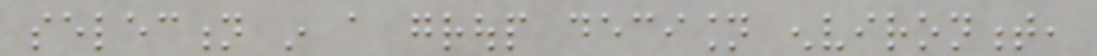selection in a group decision environment,
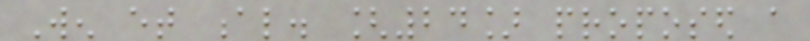Wen et al. [24] proposed a
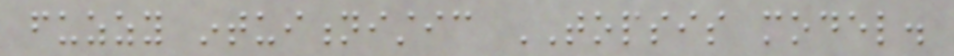fuzzy intuitionistic TOPSIS model.
